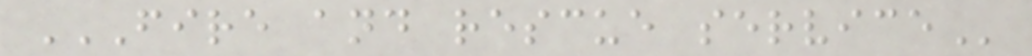FIRE AND RESCUE SERVICE
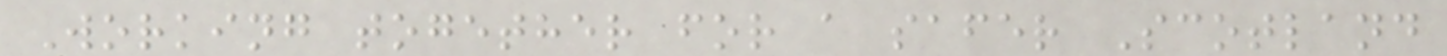Working together for a safer Scotland
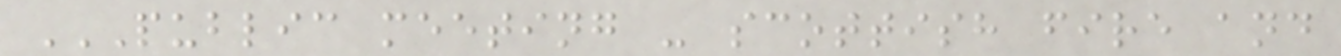PUBLIC MEETING - SCOTTISH FIRE AND
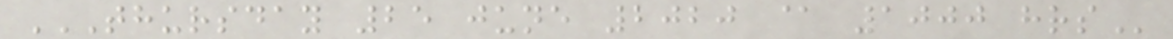THURSDAY 25 JUNE 2020 @ 1000 HRS
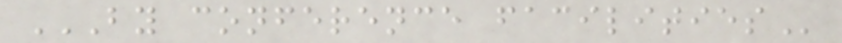BY CONFERENCE FACILITIES
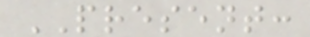PRESENT:
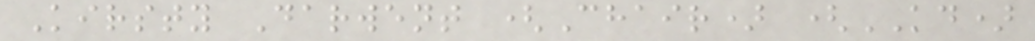Kirsty Darwent (Chair) (KD)
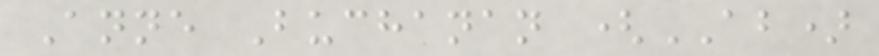Anne Buchanan (AB)
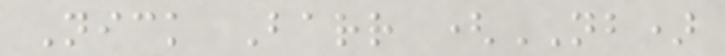Nick Barr (NB)
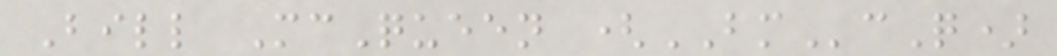Bill McQueen (BMcQ)
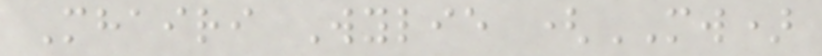Mhairi Wylie (MW)
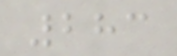283
